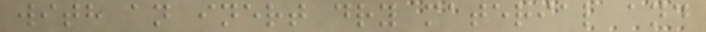with an inert dry material and
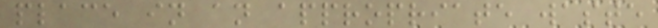place in an appropriate waste
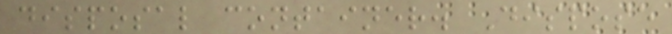disposal container. Dispose
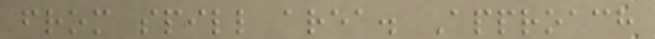from spill area. Approach
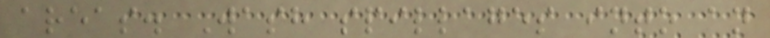areas. Wash spillages into an
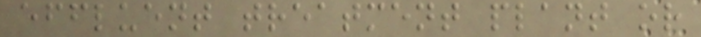effluent treatment plant or
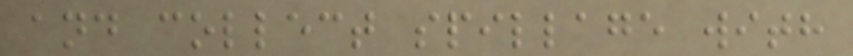and collect spillage with
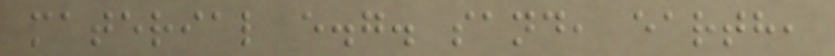material e.g. sand, earth,
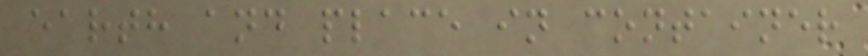earth and place in container
